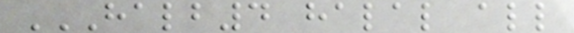HALB4 HALAL ALL
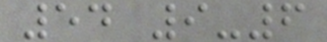54 9-6
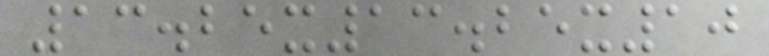13.25x13.25x10
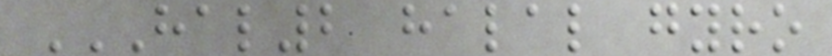HAL2 HALAL GYRO
